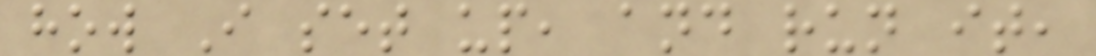how I set up, and run it,
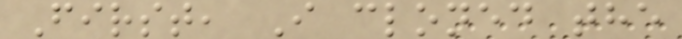First, I cloned the
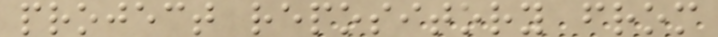project repository from
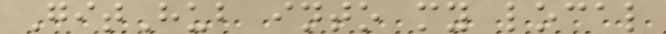GitHub into my local
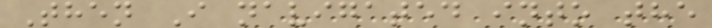Then I navigated into the
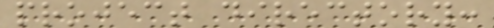project directory:
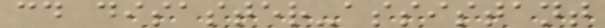cd disaster-assistant
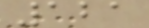121
